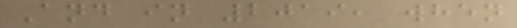And in 2019, when
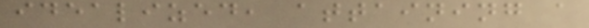idealized, attaining a
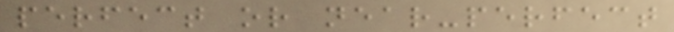perfect or near-perfect
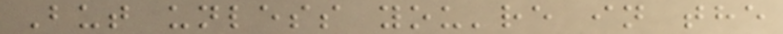But unless you're in the
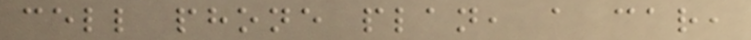cell phone plan, a car,
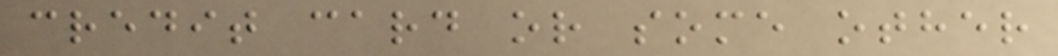credit card or some other
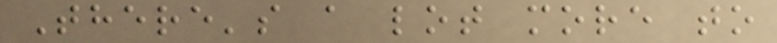There's a lot more to
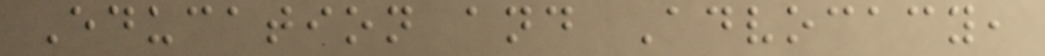Education and Advocacy,
